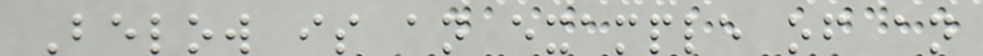Below is an example of an
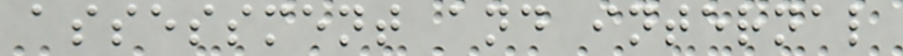assessment and internal
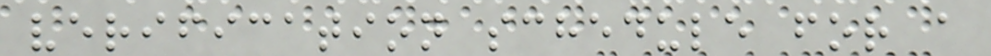verification schedule for a
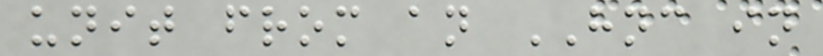unit from an HNC in
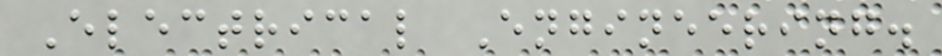Electrical Engineering.
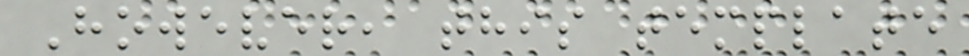However, this template
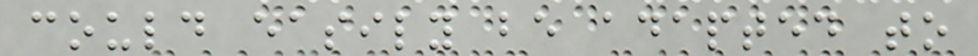could easily be adapted to
